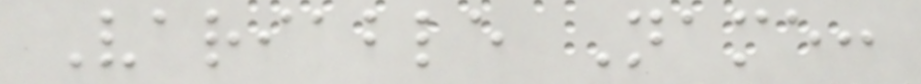Variable Name:
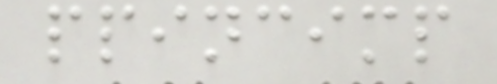ppincimp
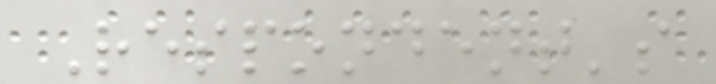Respondent's
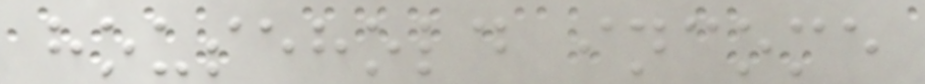household income
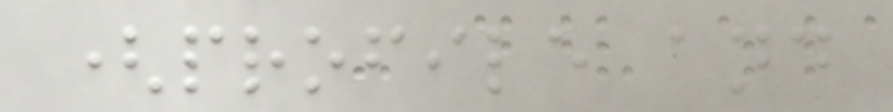(profile and
